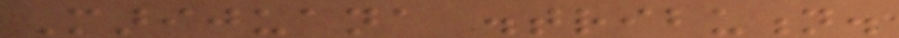Marijuana distribution.
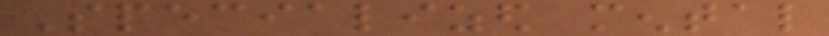Specialized mental
